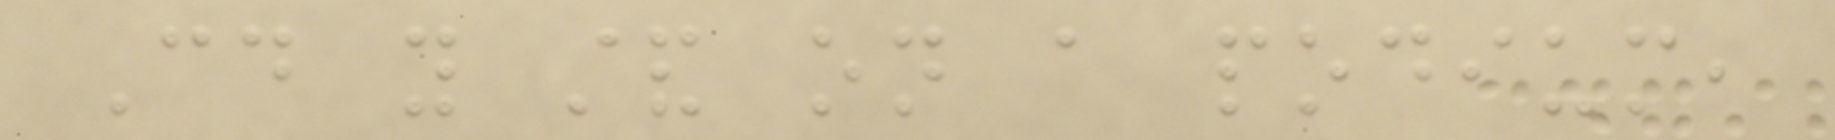Could you stand on a podium,
